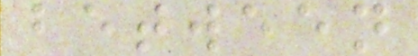between
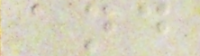and
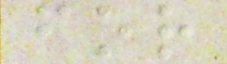for
